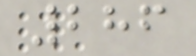286
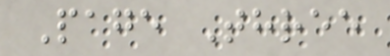Page Three
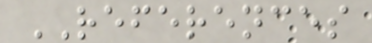REFERENCES
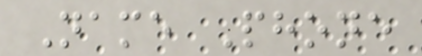Name Phone
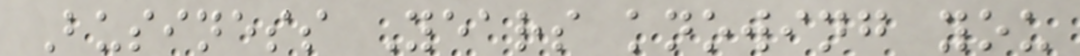Business Years knowing you
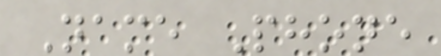Name Phone
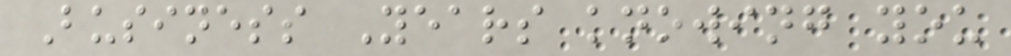Business Years knowing you
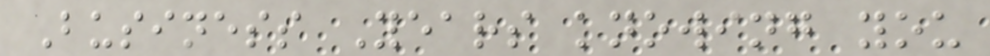Business Years knowing you
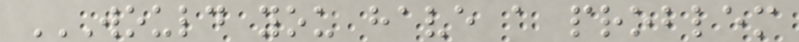WOULD YOU HAVE A PROBLEM
